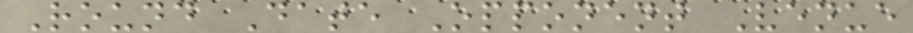Round Date Opponent Venue
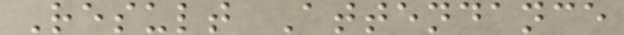Result Attendance
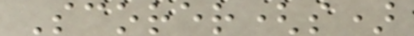Scorer(s)
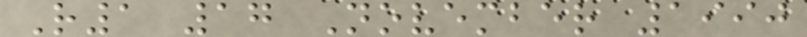R1 17 November 1990
